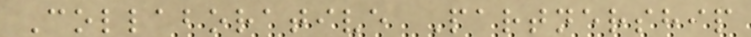Collaborative Partnership
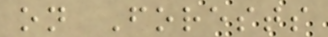on Forests
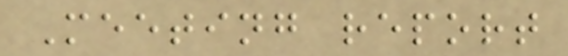Meeting report
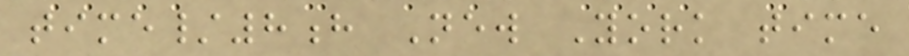time/8h New York time
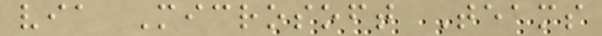via Microsoft Teams
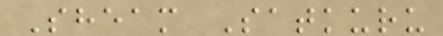Sheam Satkuru
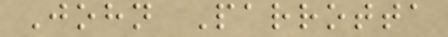John Parrotta
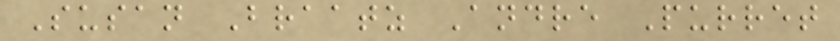Susan Braatz Andre Purret
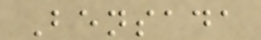Bensada
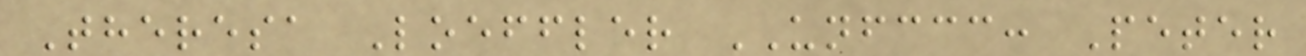Theresa Loeffler UNFCCC: Peter
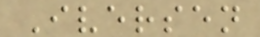Iversen
